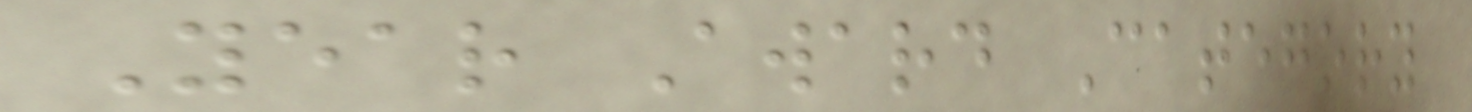Year Award Category
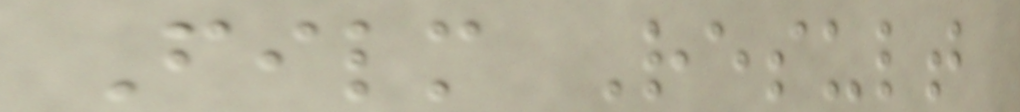Film Result
